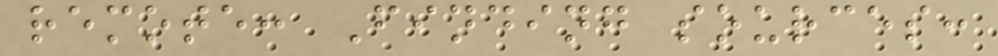remote: Finding sources:
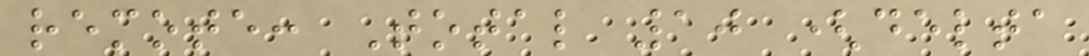remote: Total 10 (delta
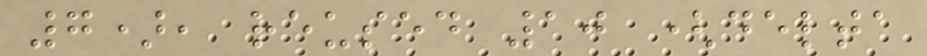7), reused 10 (delta
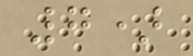7)
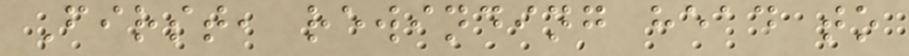First, rewinding head to
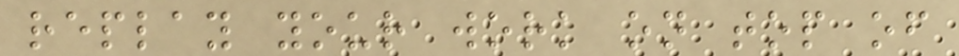replay your work on top of
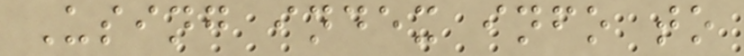Using index info to
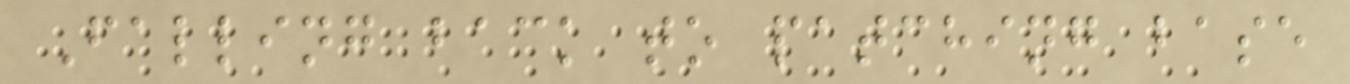Falling back to patching base
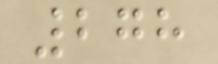278
